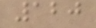120
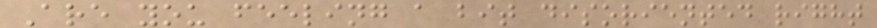Are you feeling a bit disoriented right
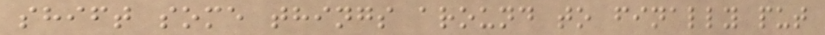shift some things around to finally put
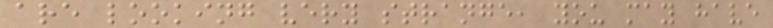are looking very strange, you may have
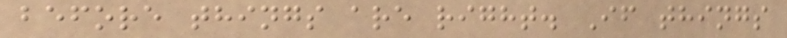before things are right. If things
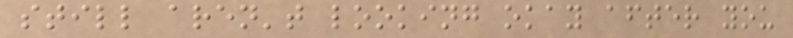still aren't looking okay after you
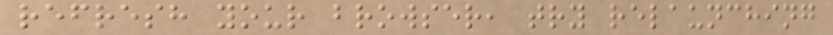refresh your browser, try relaunching
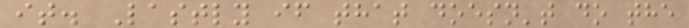it. Lastly if that doesn't do the
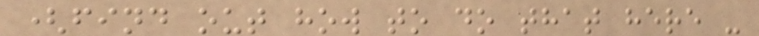(find out how to do that here -
